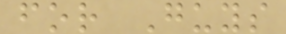for Guys
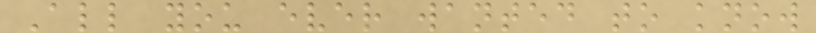All you ever wanted to know
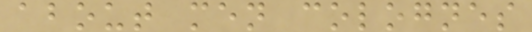about men colognes
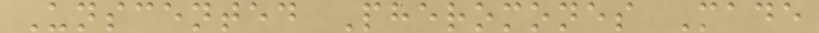Unscented Pheromones Made
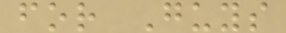for Guys
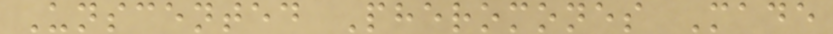Unscented Pheromones Made
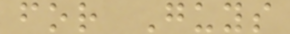for Guys
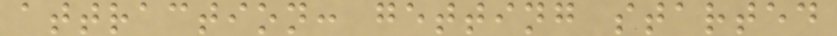attraction: getting started
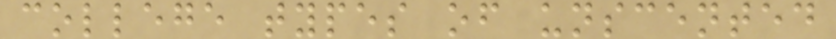college types of unscented
